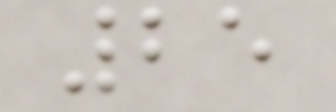25
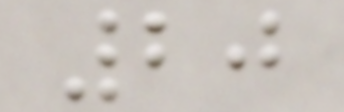20
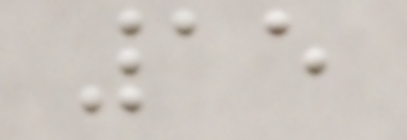15
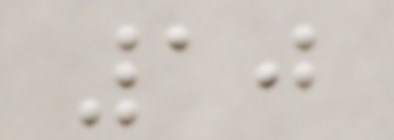10
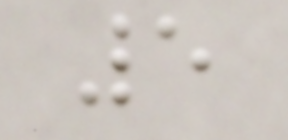5
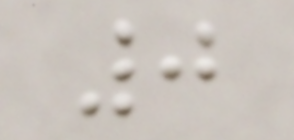0
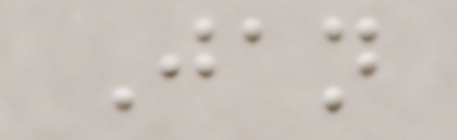Jan
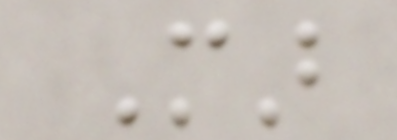Mar
